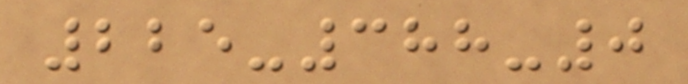225-388-0
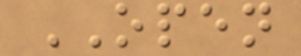OPEN
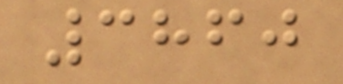3860
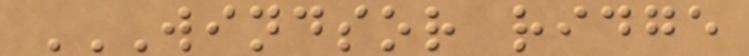WINDSOR RIDGE
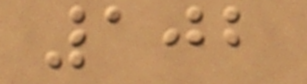102
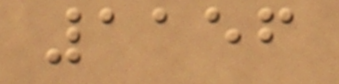1156
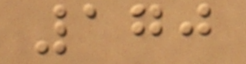170
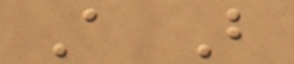A B
